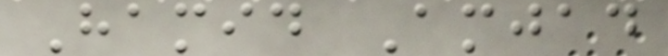Hamid Amjad
